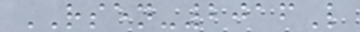RSEN-2016L
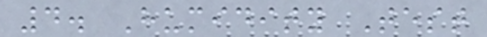4. Humidity Test
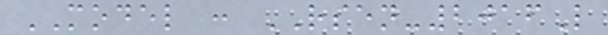MODEL : RSEN-2016L
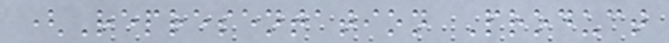(Representation Product
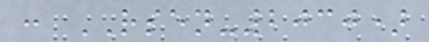: RSEN-2030)
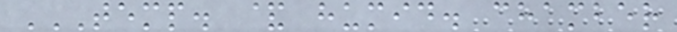TEMP. & HUMID. CHAMBER
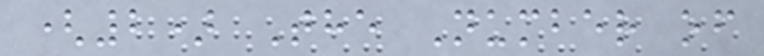(2) The Number of
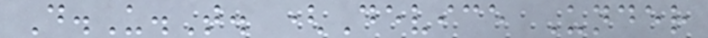D.U.T. (Device Under
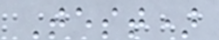Test)
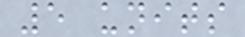5 units
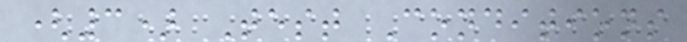(3) Test Conditions
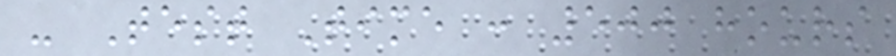- Test Time : 500 hours
